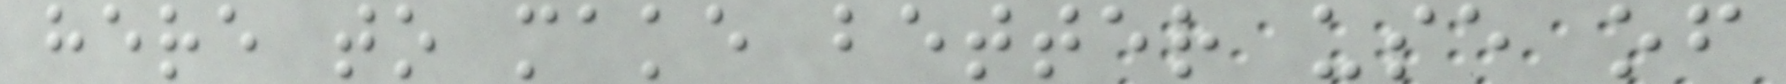here to make better use of
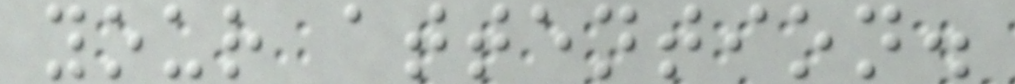your attention.
